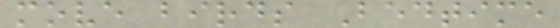move birds Bedtime
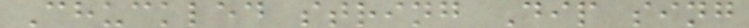Chuckled string Dip sing
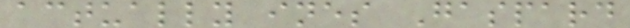actually ines Gaspard
